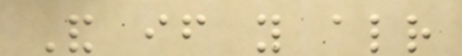And if you already
